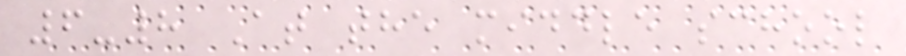6-8 At the middle school
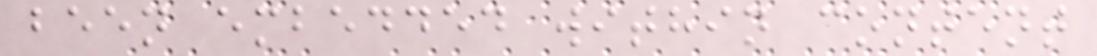been embedded within content
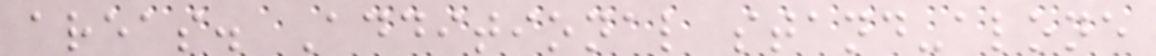areas. Additional stand-alone
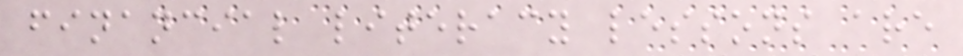financial literacy lessons are
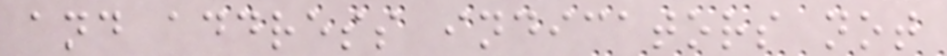and address indicators not
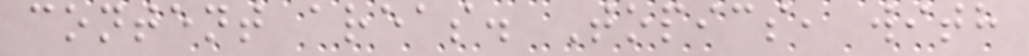content areas. Topics, with
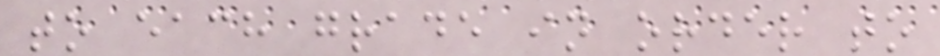to each grade in order to
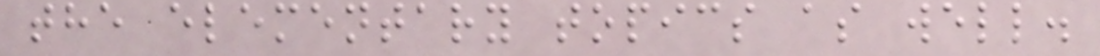the elementary topics as well.
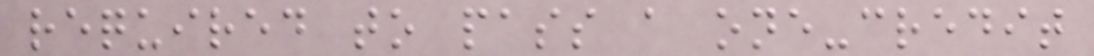required to pass a one-credit
